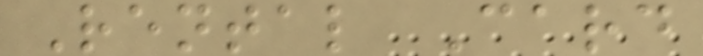Rental Card
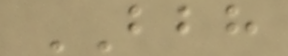BBH
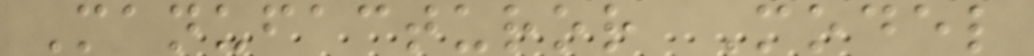Manufacturor Model
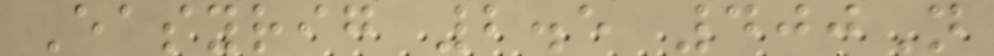Easyrig 2.5 400N
